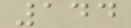144
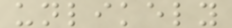unlikely
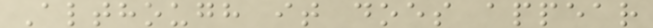Although it does appear
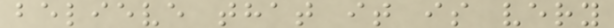believe that it is very
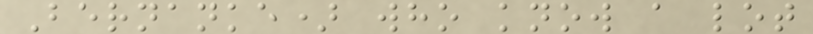Bernanke) who know a lot
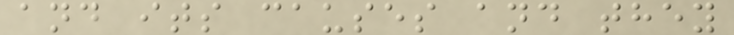and its causes and they
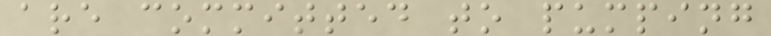are committed to pumping
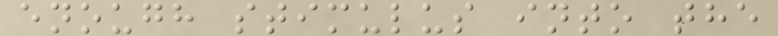enough stimulus into the
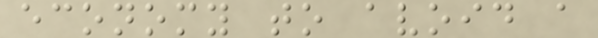economy to avoid a
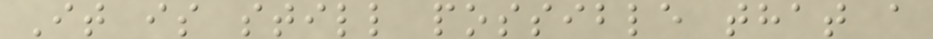It is still possible that a
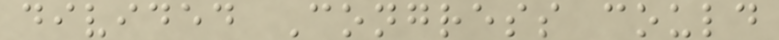divided Congress could
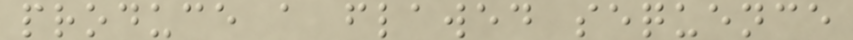produce a flawed sequence
